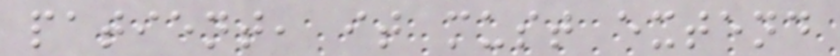patient, it must extend
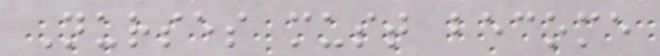Nurses must become
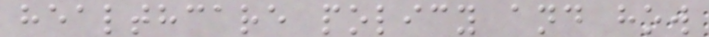healthcare policy and how
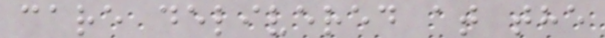care delivered at the
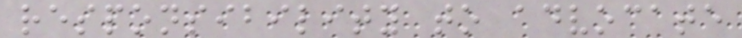responsibility to advocate
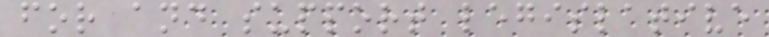for and support legislative
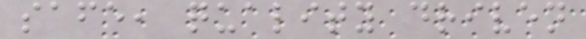safe, quality driven
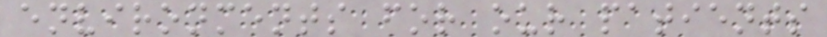environments for our patients
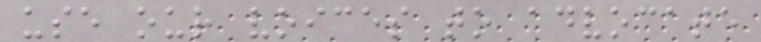use our voices to advocate
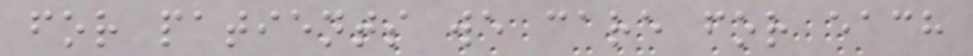for patients we care for each
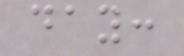day:
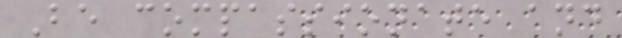Be compassionate and
